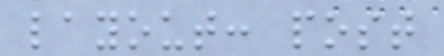layout: post
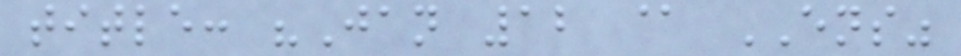title: "Jan 12 @ ENS"
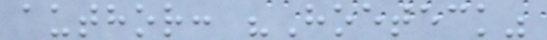author: "Hoeteck"
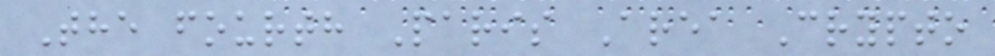The fourth Paris Area Crypto
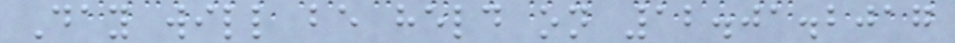Day will be held on 12.01.2017
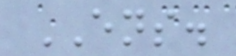ENS.
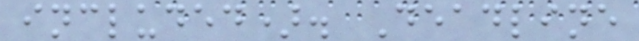included). Deadline
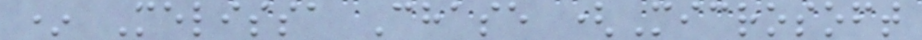* Melissa Chase (Microsoft
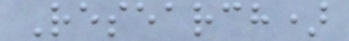Research)
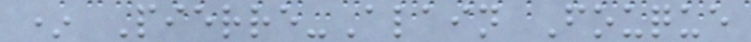* Pierre-Alain Fouque
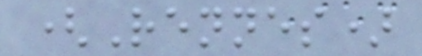(Rennes)
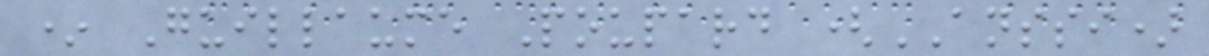* Guillaume Poupard (ANSSI)
